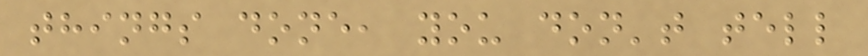things done, you don't tell
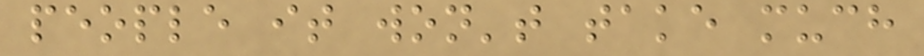people it won't take much
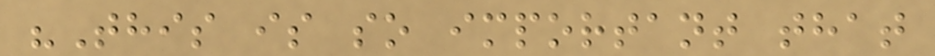"This is so important that
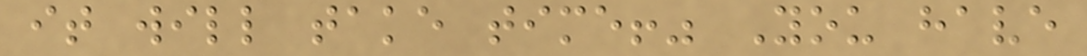it will take time!" You have
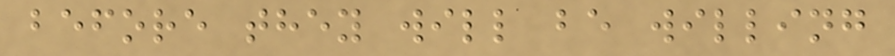before they will be willing
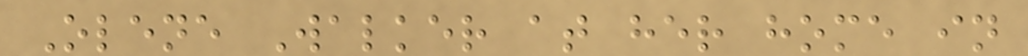Olene Walker at her home in
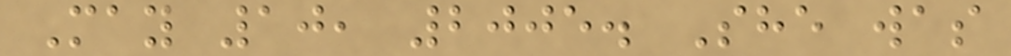May 10, 2005. She was
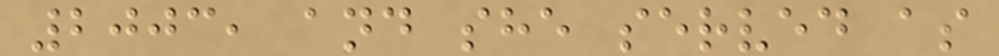2003, and she served as
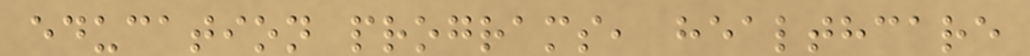education programs, healthcare
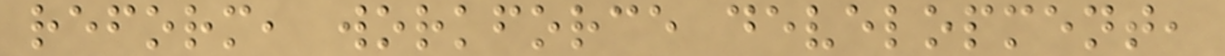reform, workforce development,
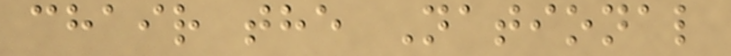chair the National
